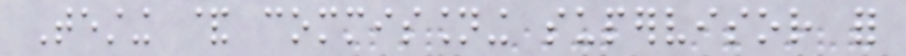Testing & commissioning supervisor for
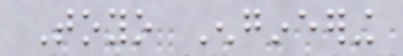Toyo Engineering
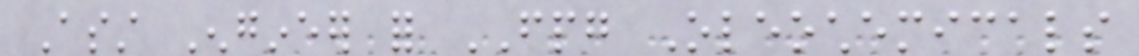Asst Engineer for FPG Oleochemicals
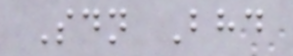Sdn Bhd
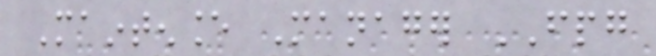Maintenance Manager FPG
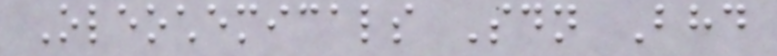Oleochemicals Sdn Bhd
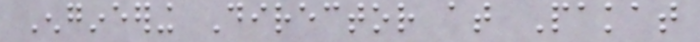Engineering Director at Pakat
